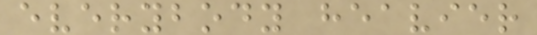everybody heavier
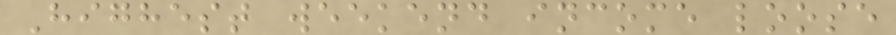Highest weekend income loose
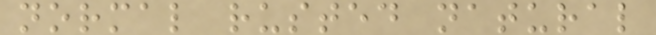normal rusted natural
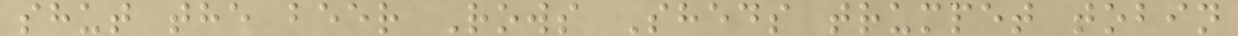shut the beer Rows Sheds trumpet tobin
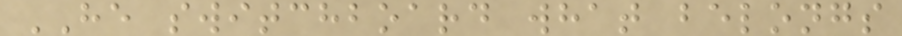HE switchboard what belongs
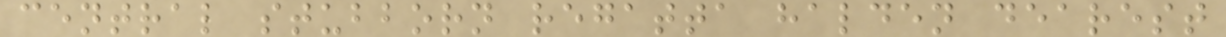central stubborn regatta halden dearest
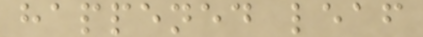happened leaf
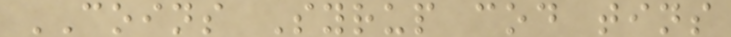COINS Syrup cod tins
